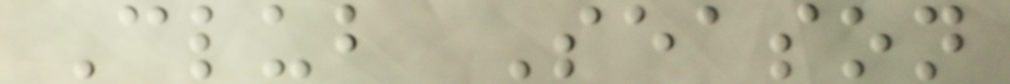Club Season
